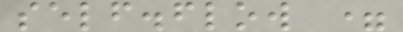self.flow =
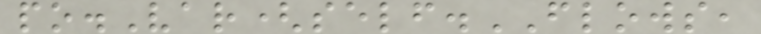po.Var(self.FLOWS,
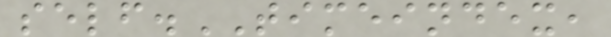self.TIMEINDEX,
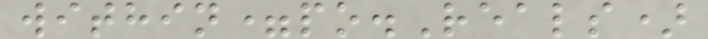within=po.Reals)
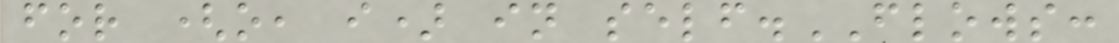for (o, i) in self.FLOWS:
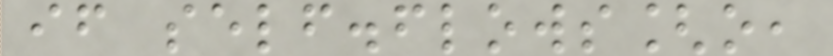if self.flows[o,
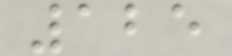125
